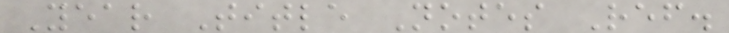Year Title Notes Ref.
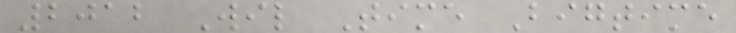2012 Wil Time Bigtime
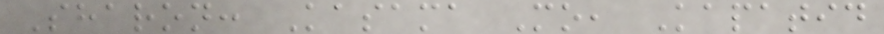Sharon: Kasama Mo, Kapatid
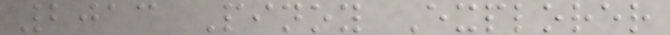2013 Pinoy Explorer
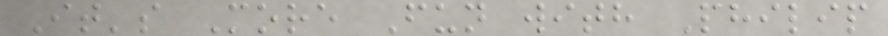It's More Fun with Philip
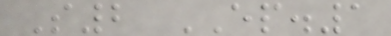S2 EP.1
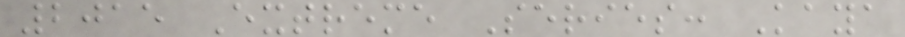2015 Extreme Series: Kaya
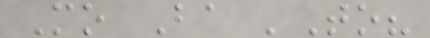Mo Ba 'To?
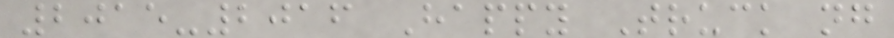2015-2016 Happy Truck ng
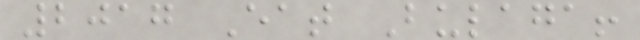2017 Eat Bulaga!
